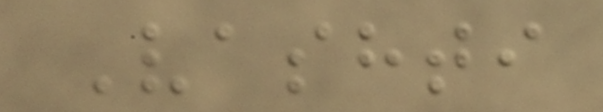Vashti
